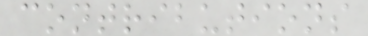contributions
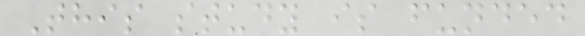This study is funded
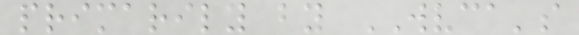primarily by WVCA's
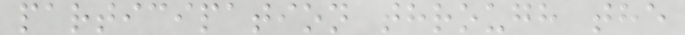participation through the
